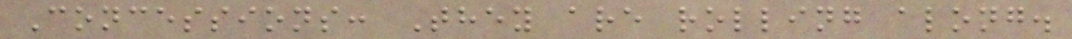Concessions: They are rolling along.
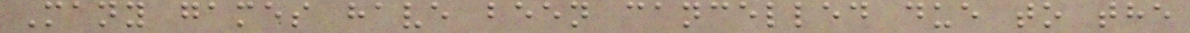Many games have been cancelled due to the
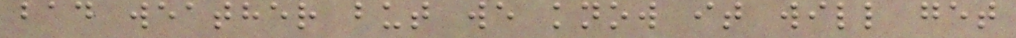bad weather but we know it will get
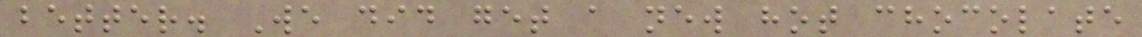better. We did get a new hot chocolate
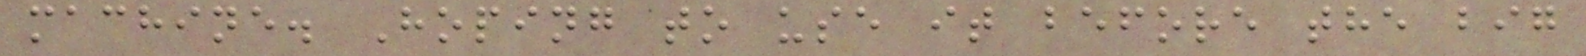machine. Hoping to use it before the big
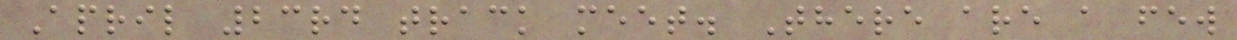April 23rd track meet. There are a few
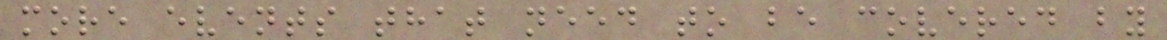more events that need to be covered by
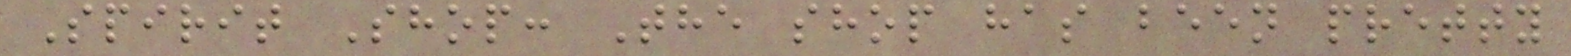Spirit Shop: The shop has been pretty
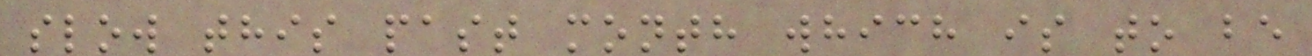slow this past month which is to be
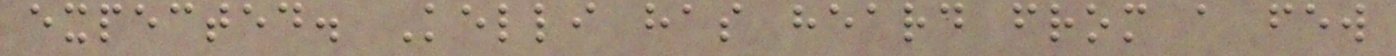expected. Kelli has heard from a few
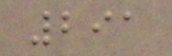291
